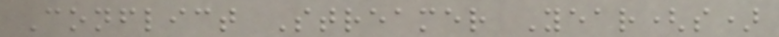Conflict Streamer Year(s)
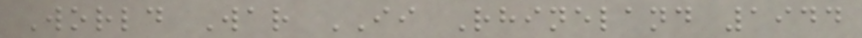World War II Rhineland 1944
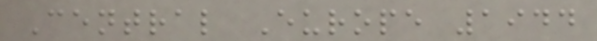Central Europe 1944
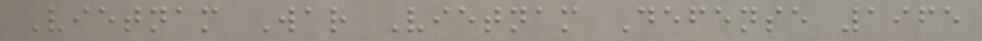Vietnam War Vietnam Defense 1965
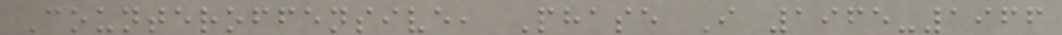Counteroffensive, Phase I 1965-1966
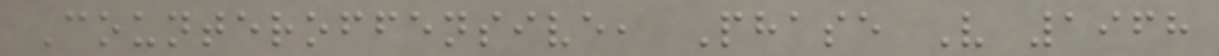Counteroffensive, Phase V 1968
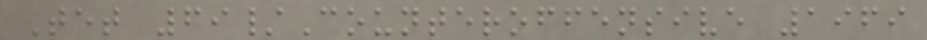Tet 69/Counteroffensive 1969
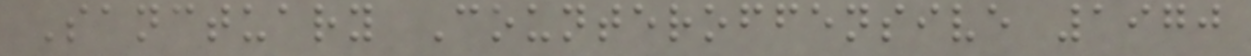Sanctuary Counteroffensive 1970
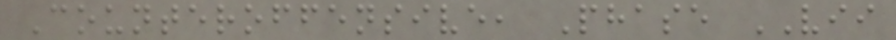Counteroffensive, Phase VII
